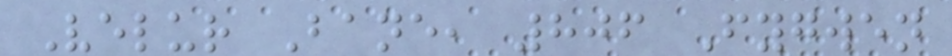Velur Bane, 806 Fygwen
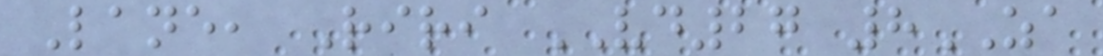Lane, Riri VD27 8ZA
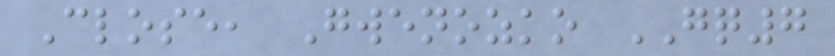Close, Gwenozko GQ7
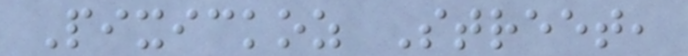Pixickoz Street,
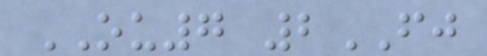OU7 2FJ
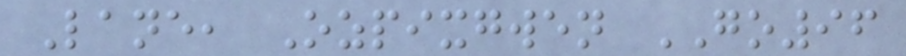Lane, Ozpixgwen GO96
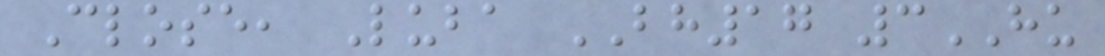Close, Luba BH17 3HU
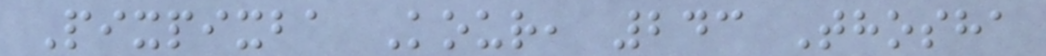Pixpixba Kour, 243 Thosha
